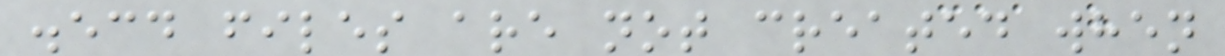.ecd files are not created when
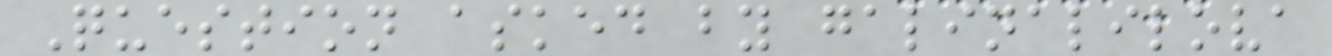Question asked by galinalilova
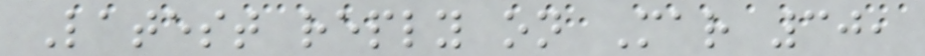Latest reply on Mar 30,
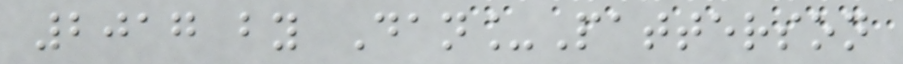2017 by Dan_Patterson
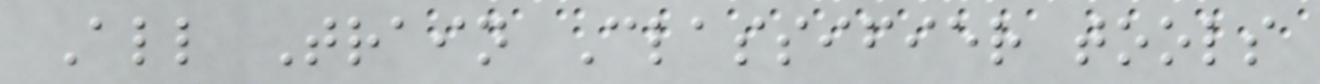All Train Classifier tools
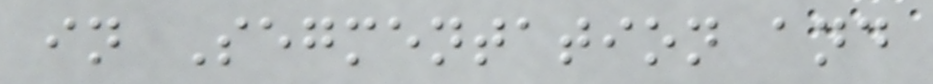in Segmentation and
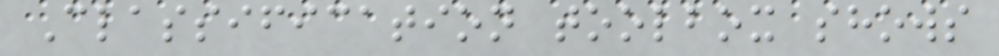Classification toolbox shows
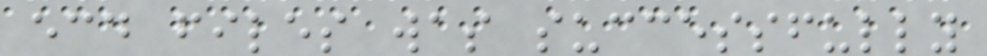ecd files was successfully
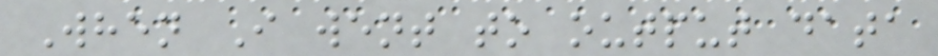When I went to output data
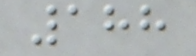188
